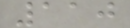110
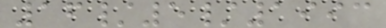16/5/1993
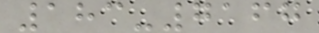183-7167
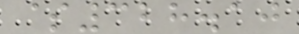$328.10
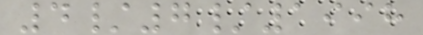4/7/1998
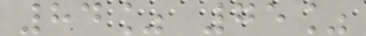84% 75%
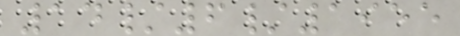14/6/1955
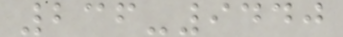236-9440
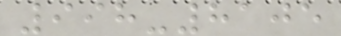998-8105
